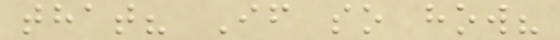that? If so how?
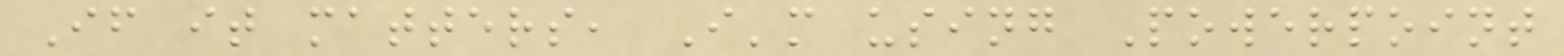If it matters, I'm using Powerpoint
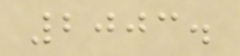2003.
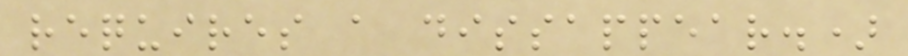requires a dissappear.)
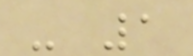- 1
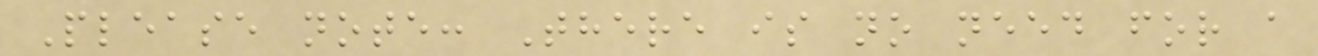Please note: There is no need for a
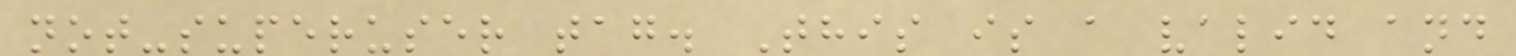not-superuser tag. This is a valid and
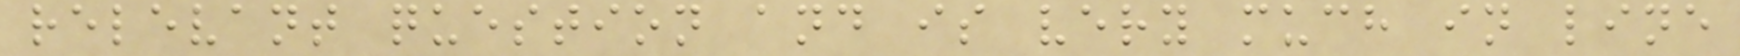relevant question and is very much in line
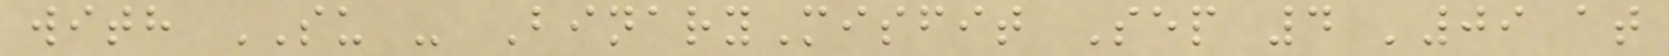with SU - BinaryMisfit Sep 4 '09 at
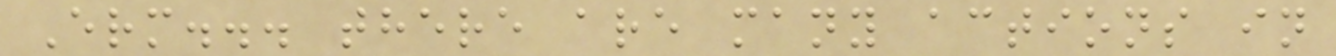Erm... there are many actions in
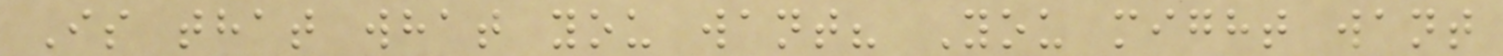Is that what you want? You might want
